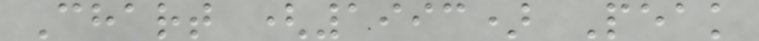Chart (1993) Peak
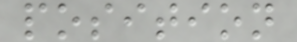position
